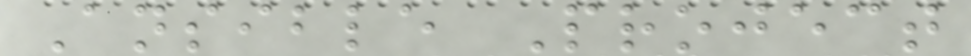Ansible Project
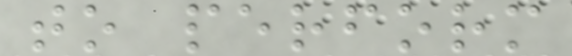to perform
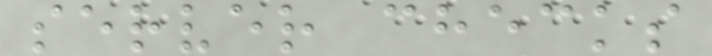server checks
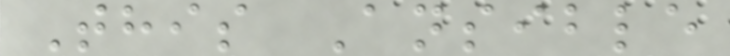This Ansible
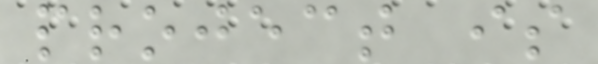project is
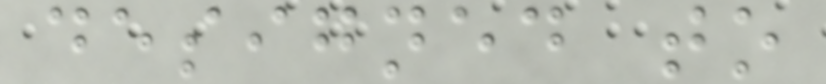designed to
